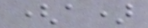(a)
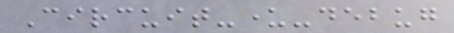Circuit-under-debug
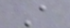A
